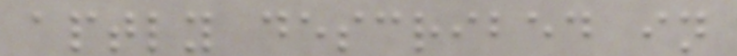aptly described in
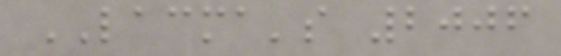LACMA's 2006
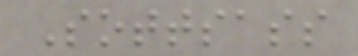Sottsass
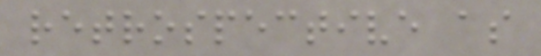retrospective as
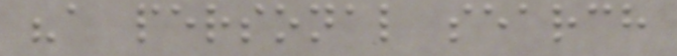"a personal search
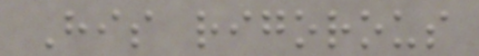His rigorous
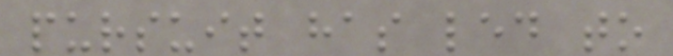pursuit has led to
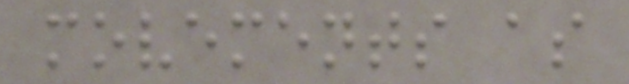movements as
